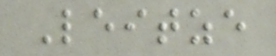Leitze
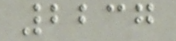2237
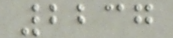2237
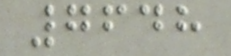7648
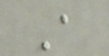A
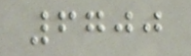6700
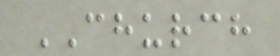CHURCH
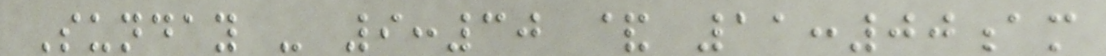Sunday - 9:30 & 11:00am
